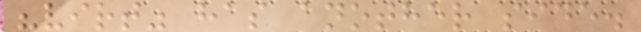"virt" has another side.
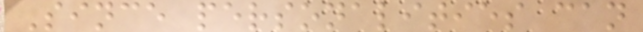Since personalities can
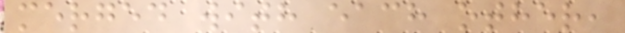merged with each other,
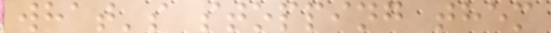what's stopping them
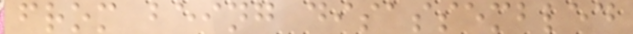from being disassembled
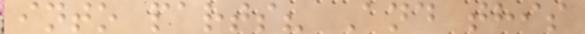into parts? And this
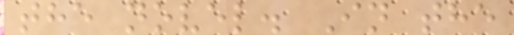the novel. In the
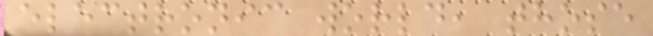electronic world, those
